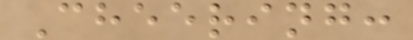Cheering:
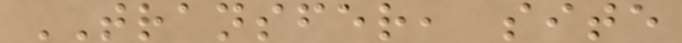TRANSFER, site
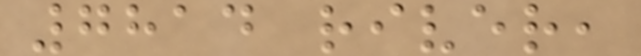7814 river,
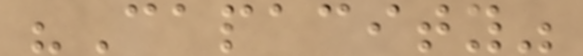"Capacity"
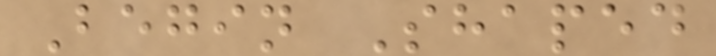Begin Shaped
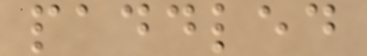paddled
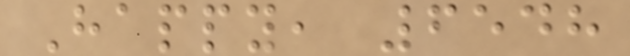Happy, 6548
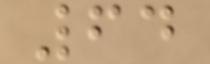64
